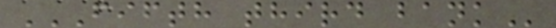FIFTH THIRD BANK
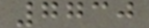7730
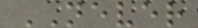NEVER
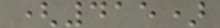(415)
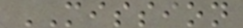MISSION
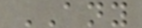ANY
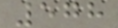578
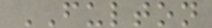FULTON
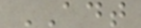ADT
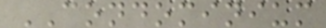CONDOMINIUM
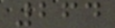264
